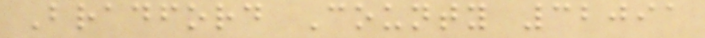Bradford County 32091
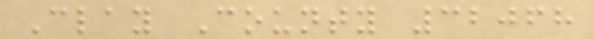Clay County 32068
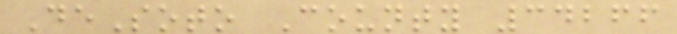DeSoto County 34266
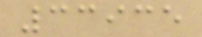33935
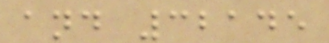and 32145
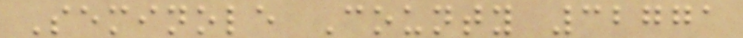Seminole County 32771
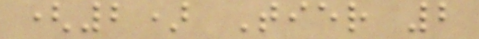(2) Tier 2
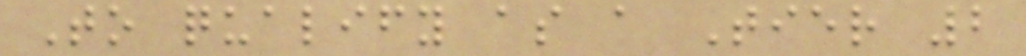To qualify as a Tier 2
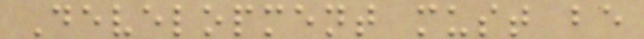Development must be
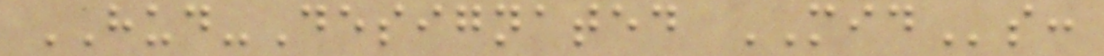HUD-Designated MIDs:
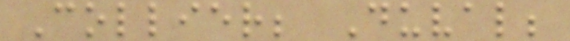Collier; Duval;
